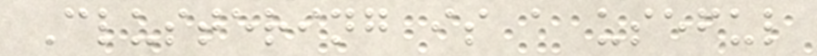Clustering is a useful
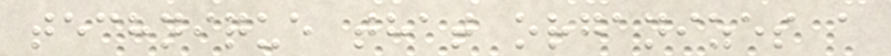technique that organizes a
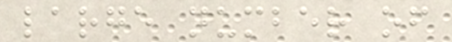large number of
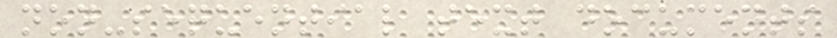non-sequential text documents
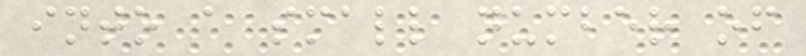into a small number of
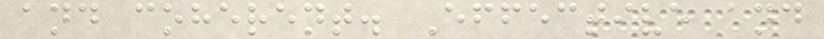and coherent. Effective and
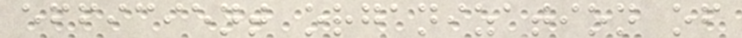efficient organization of
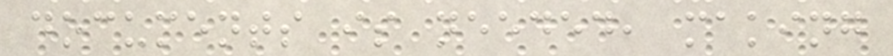documents is needed, making
